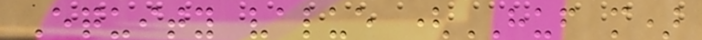Equity value (HUF m)
